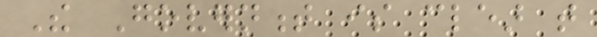The Government is clear that
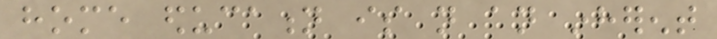home education is not an inherent
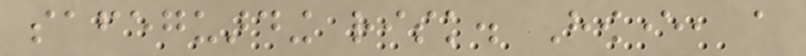safeguarding risk. However, a
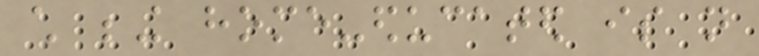child being home-educated is not
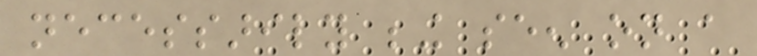necessarily being seen on a
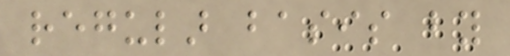regular basis by
